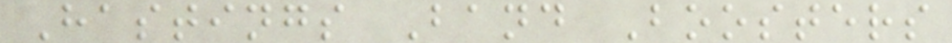Hastings Band Boosters
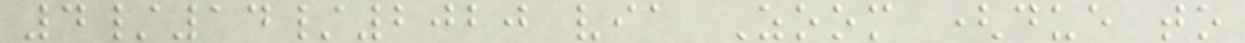4/14/2020 via Zoom (due to
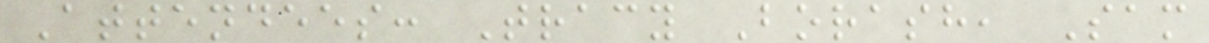Attendees: Tracy Borash, Sam
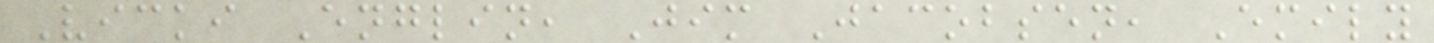Vicki Englin, Jim Jacobsen, Emily
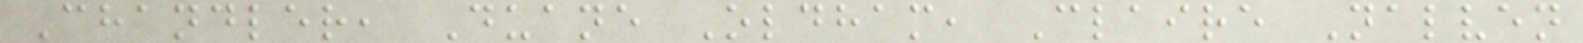Chandler, Duane Oldham, Claire Nalven
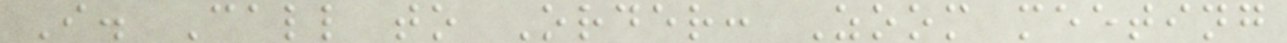I. Call to Order: Zoom meeting
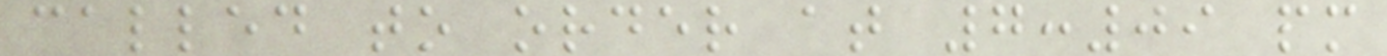called to order at 7:09 pm
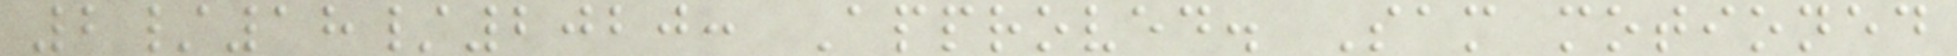2/18/2020: Approved. Sam motioned
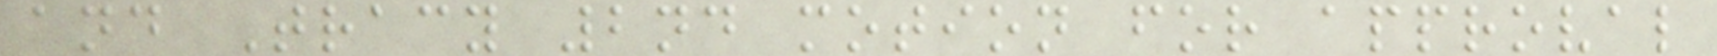and Tracy 2nd motion for approval
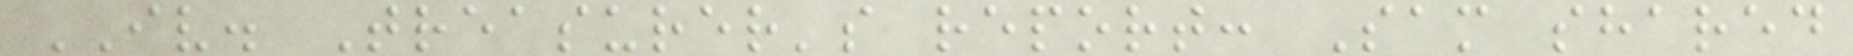IV. Treasurer's report: Sam shared
